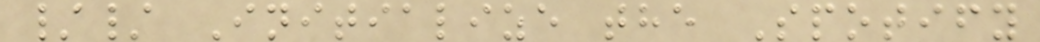// Initialize the Spotify
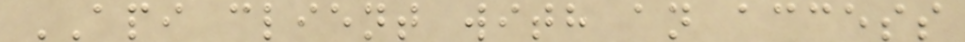API client with an access
